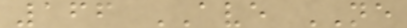166 AVE NE
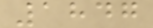1847
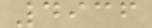4936
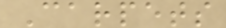Carpets
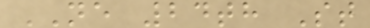NE 24th St
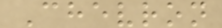Chevron
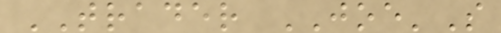TRADER JOE'S
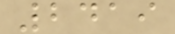2419
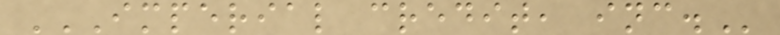IMPERIAL CREDIT, INC.
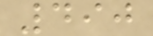490
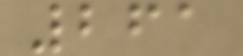261
